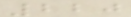220
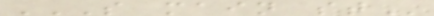S MAIN ST
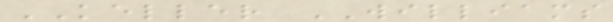KELLER WILLIAMS
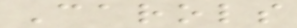Carols
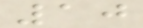10
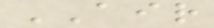AIR
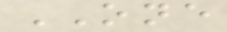ONE
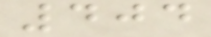404
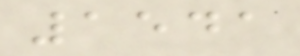1541
